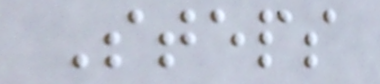Steps
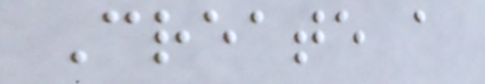Create a
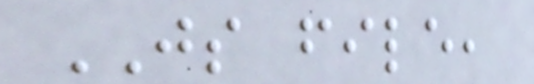JS file,
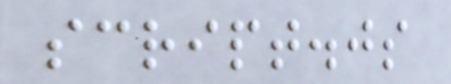script.js
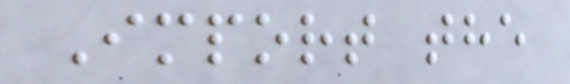Import the
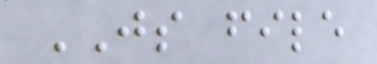JS file
